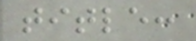title:
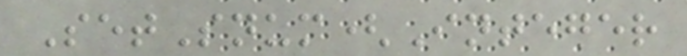SetSnum(Integer
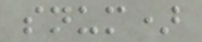snum)
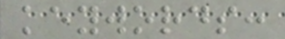keywords:
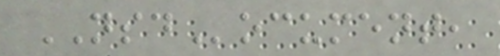NSDocument,
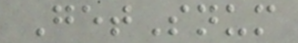GetSnum
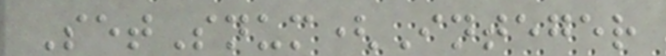SetSnum(Integer
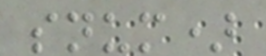snum)
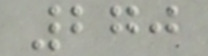270
